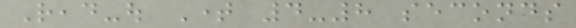Read-out Time 4-8 seconds
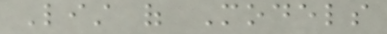List of Models
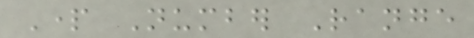Part Number Range
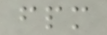fpm
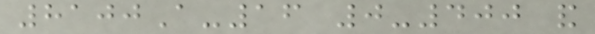8100A-16 0-400 and
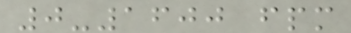0-1600 fpm
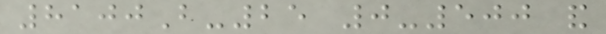8100B-25 0-500 and
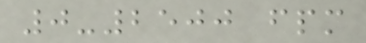0-2500 fpm
